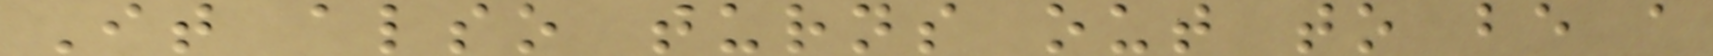It also turns out to be a
